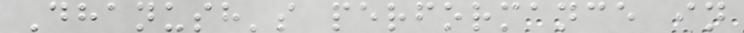Dhanush's performance in
